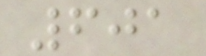601
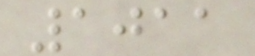1011
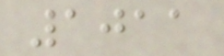1011
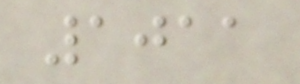1011
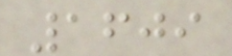1609
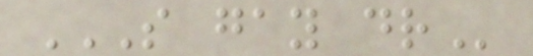S GAY DR
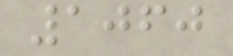1060
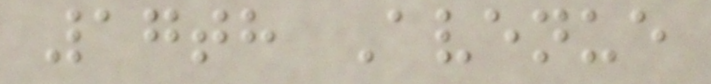17th Avenue
